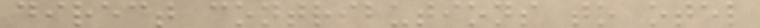direct contributions to otel
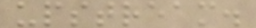upstream.
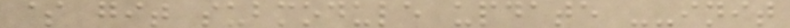$ git submodule update --init
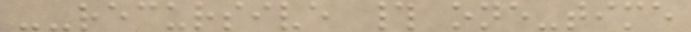--recursive # one-time
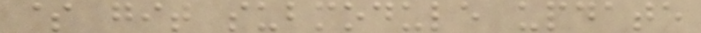$ git submodule update
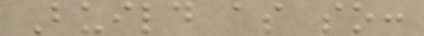Build as so:
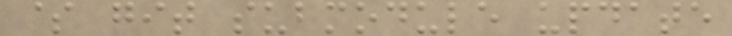$ git submodule update
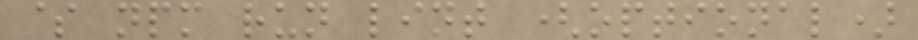$ npm run lint (optional)
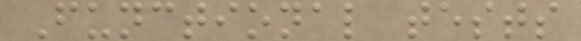Functional tests
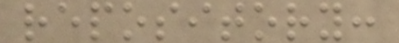repository:
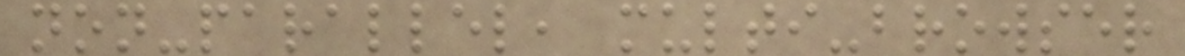non-parallel, multi-browser
